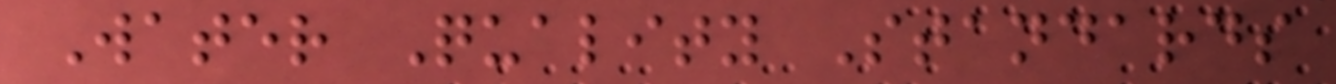Water Quality Standards
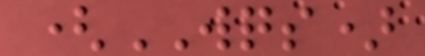(WQS)
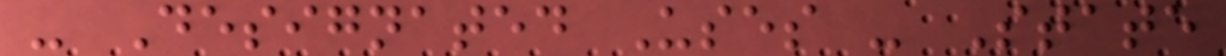- Designated Uses - State
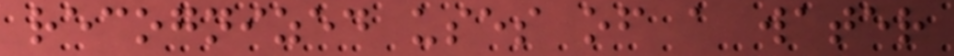recognized uses of a water
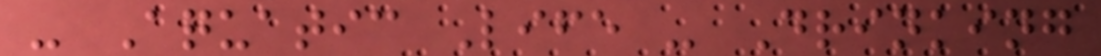- Aquatic Life - Drinking
